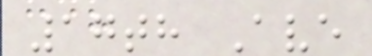17th Ave
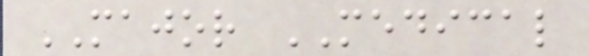MAJOR MEDICAL
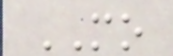MO
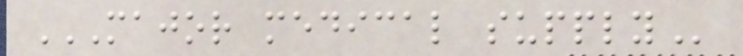MAJOR MEDICAL SUPPLY
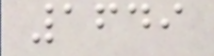1649
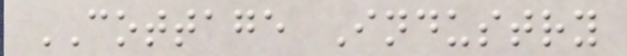COTTAGE Industry
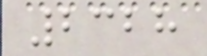2328
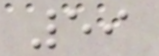59
